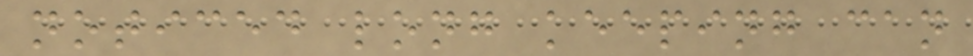noticed long keeping can
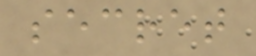secret
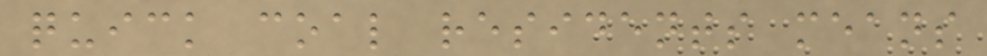quick coal residents means
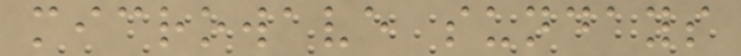microwave sundays
